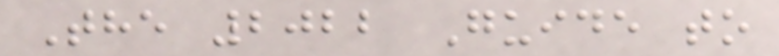The 2022 Guide to
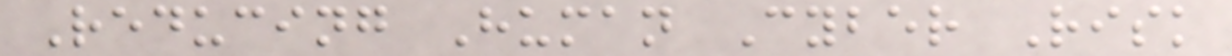Reducing Human Cyber Risk
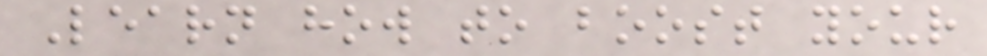Learn how to boost your
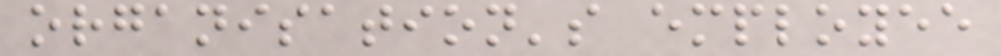organisation's employee
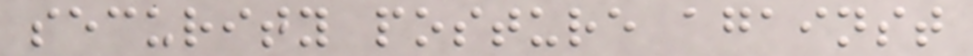security posture against
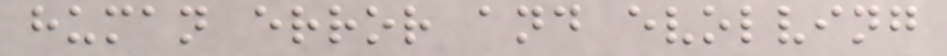human error and evolving
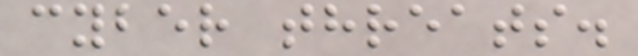cyber threats.
